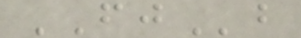FJb
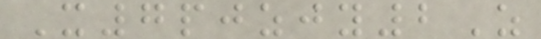X7pjzjy2Z
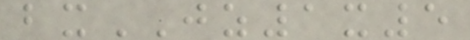bxJZ1x5
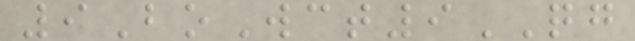9BoWct9QG
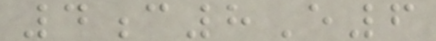4c8E6
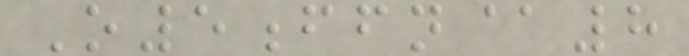O5ffn@8
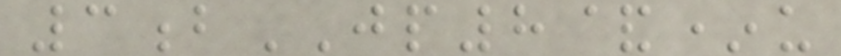3bJP8&*u
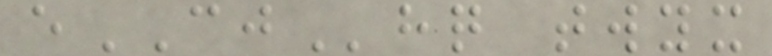eCJhq twyx
